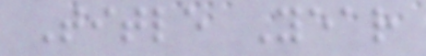Title Year
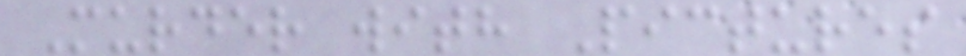Murder with Pictures
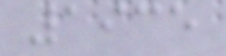1935
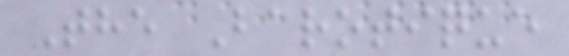The Barotique
